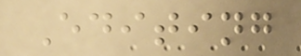Editing
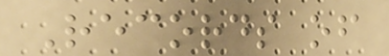Records of
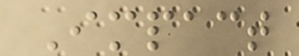Impact
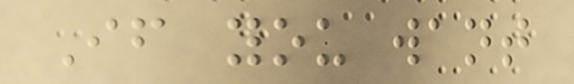If you want
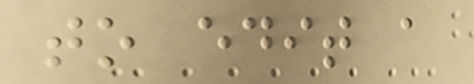to edit a
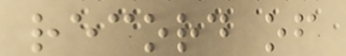record of
